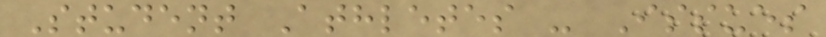Student Athletes - Issues
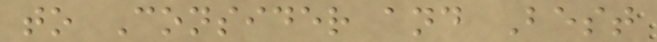to Consider and Best
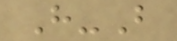H-B
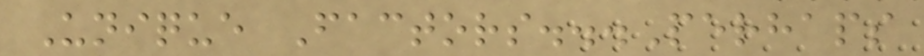Unique Factors...Perhaps
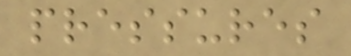pressures
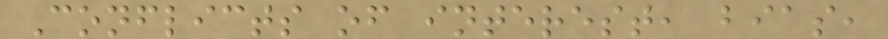Conflicts of interest, bias,
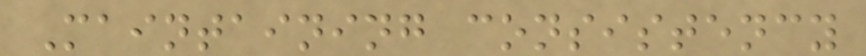Maintaining consistency
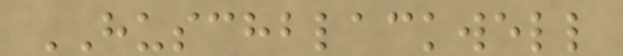HUSCHBLACKWELL
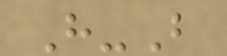H-B
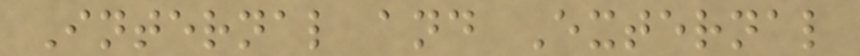Internal and External
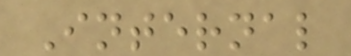Internal
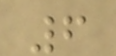6
